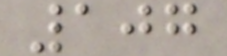107
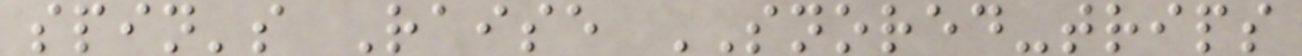spin's Raise SNORED-trips
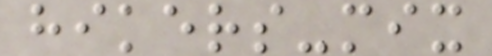hikers-mix
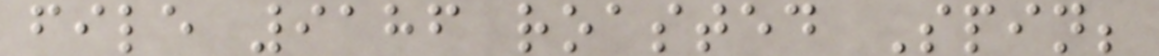file 9186 roasted Spin;
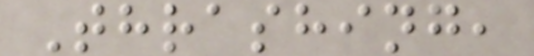Thrashing,
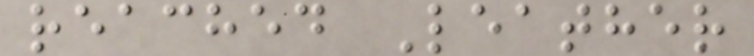reached Leather
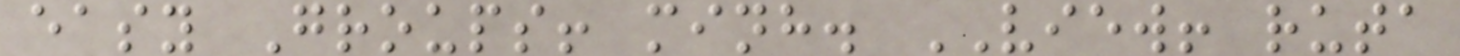easy Groups! minh. VIEW! ruta
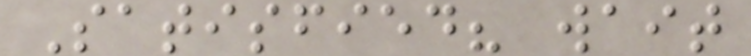Satisfied? wait
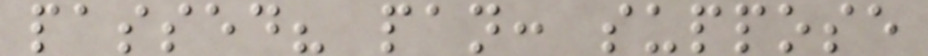passed? pan: suppose
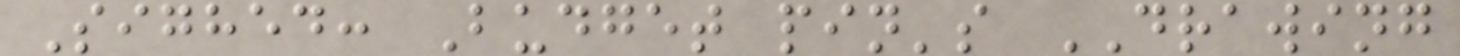Sighed: Budget pin's DRAWING
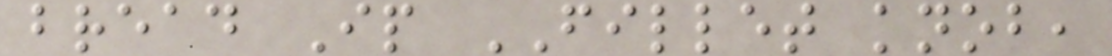bread Ip FILLET knob,
